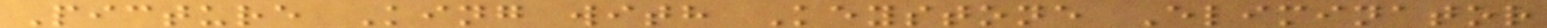Picture King with Keystone Eliminator
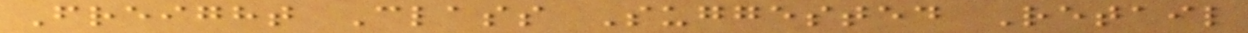Freight Class Suggested Retail
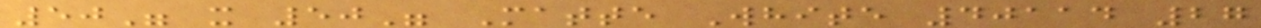50" x 50" Matte White 40114 27
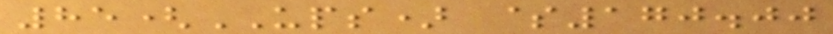85(UPS) $170.00
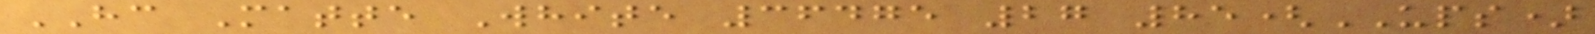HC Matte White 36475 27 85(UPS)
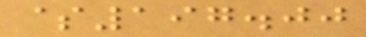$197.00
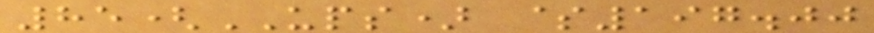85(UPS) $197.00
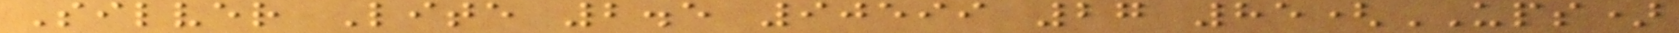Silver Lite 2.5 90599 27 85(UPS)
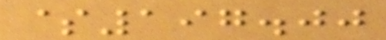$197.00
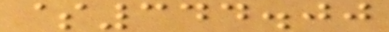$344.00
